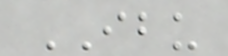IBU
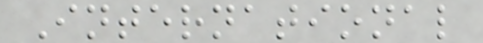International
